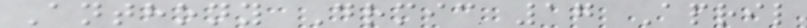Anthony Drmic 17 April
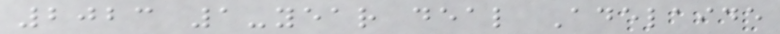2023 1-year deal Adelaide
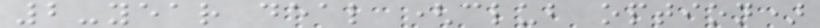2-year deal (club option)
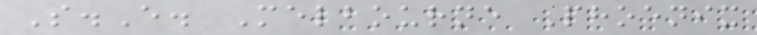S.E. Melbourne Phoenix
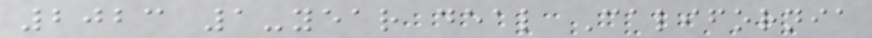2023 1-year deal California
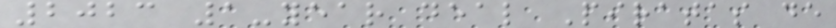2023 1-year deal Piratas de
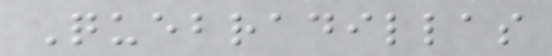Quebradillas
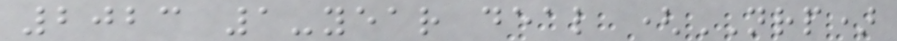2023 1-year deal (NRP)
